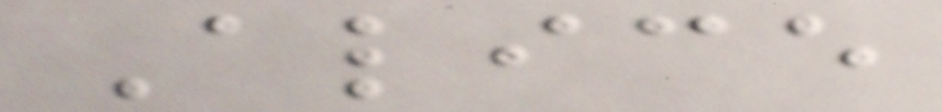Alice
